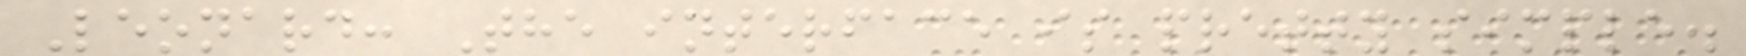Leonard: The interface is pretty simple.
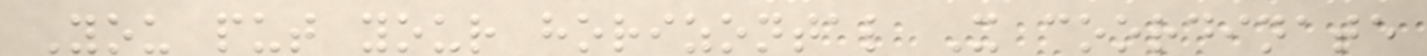You put your horizontal X coordinate
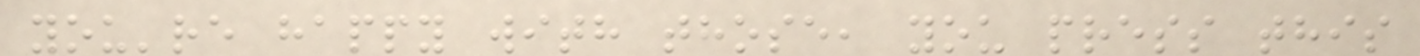you're happy with those, you press this
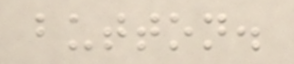button.
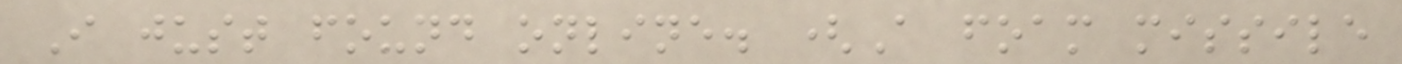I just found online. (A foam missile
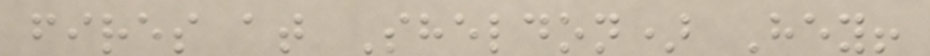fires at Sheldon) Hey!
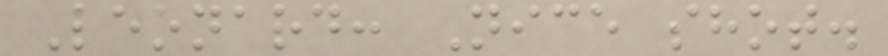Leonard: Nice shot.
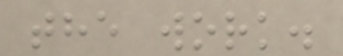the work.
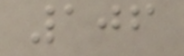106
